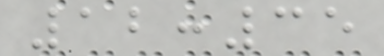12:35
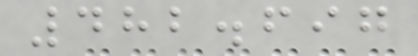482.697
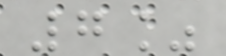7%
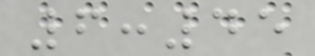6:45
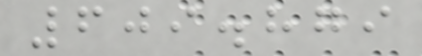609.879
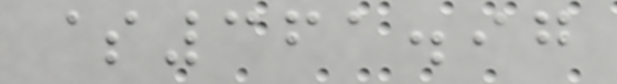$361.97
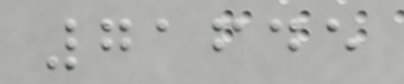71645
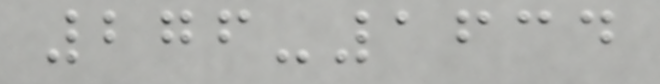276-1634
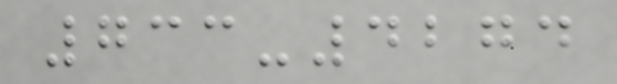733-4274
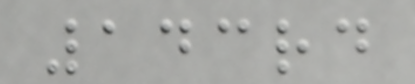143rd
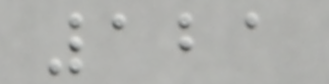121
